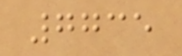7735
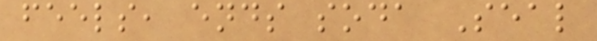feels, ends soda Seal
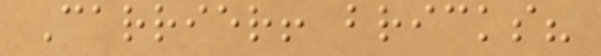Carrier! bricks?
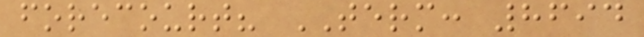forecourt? TERM: 8694
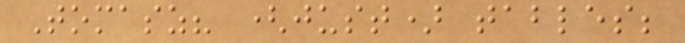Tomasz? (just) tables;
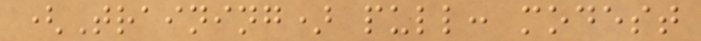(Training) pull: modest
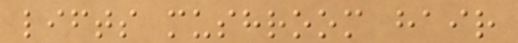lifts mushroom hair
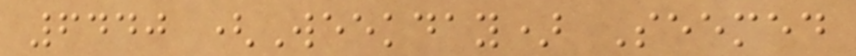6440 (Weekday) Seemed
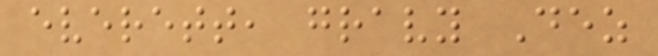everett, gravy Dez
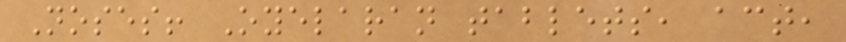Noses! Oyelaran tablets, act,
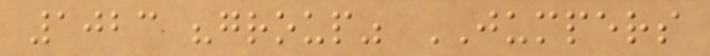1023 "group" JUMPERS
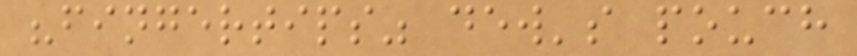"fingertips" dew's pouch
